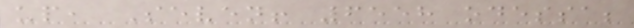up, Seven! 6558 odessa;
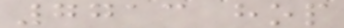7713 hop
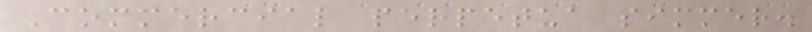Commercial perpetua simmer.
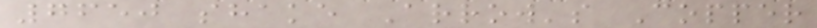7650 shake Arrow's Copper
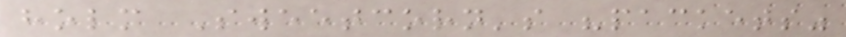holm Sweetcorn's "packets"
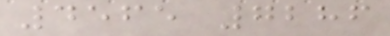4565 7286
